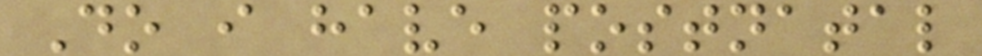Do i have postnatal
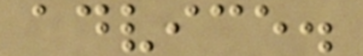advice.
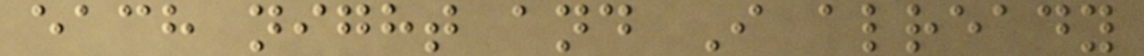each night and I already
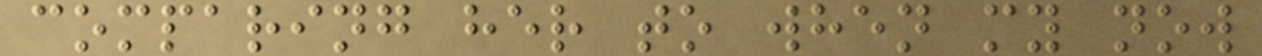comparing her to when my now
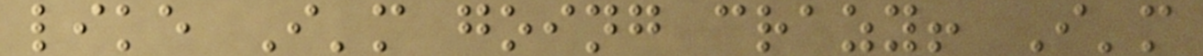like I'm going crazy! I'm
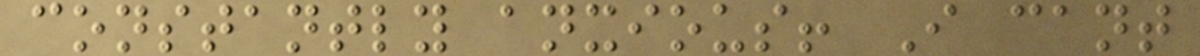constantly anxious! I cant
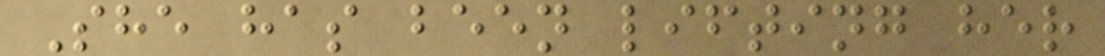She has been lifting her
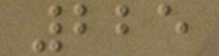225
